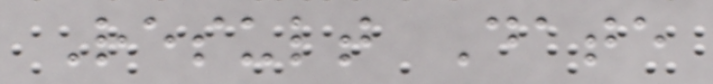Result Date
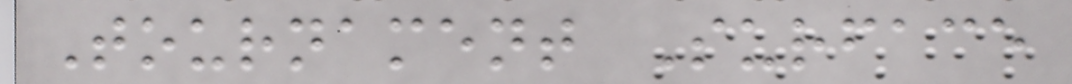Tournament Surface
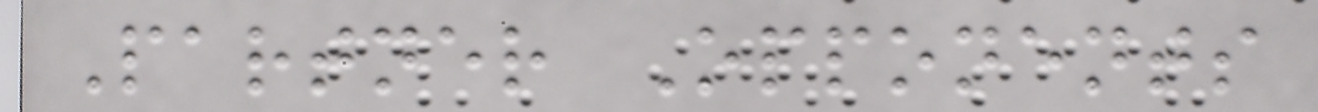Partner Opponents
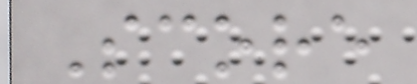Score
